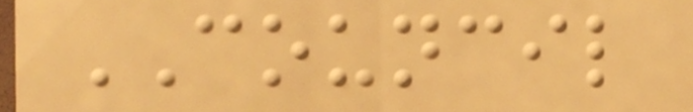COUNCIL
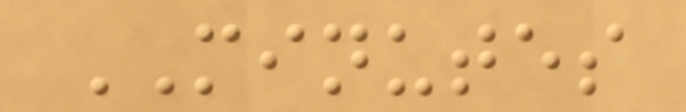MINUTES
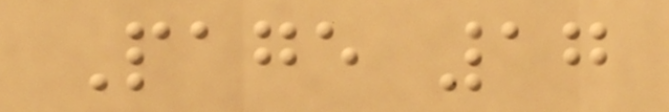Page 17
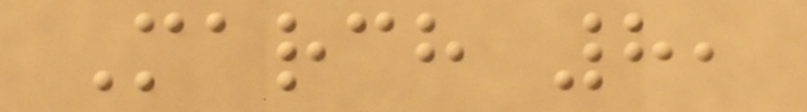March 8,
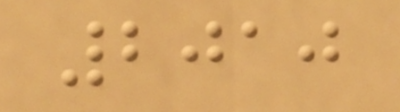2010
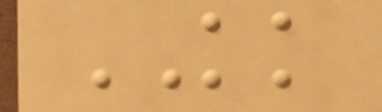KK
